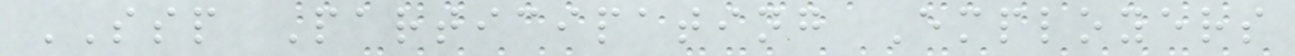SSP Participating Employers
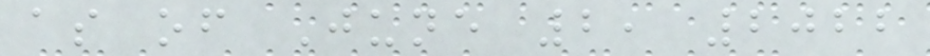as of June 2, 2022
